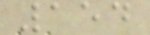154
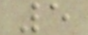5
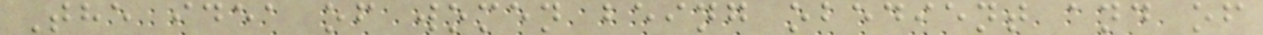The idea of women being obedient and of
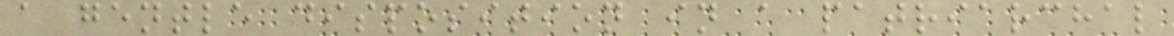a gentle disposition in a patriarchal
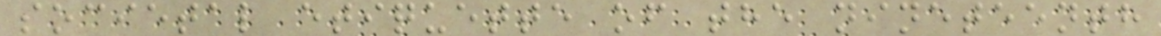societal etiquette of the nineteenth
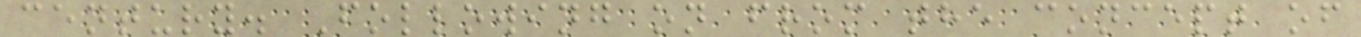century. Following on from the concept of
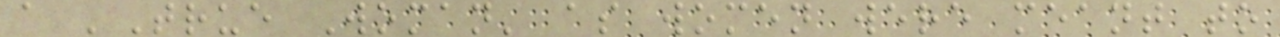a 'True Woman' as women were meant to
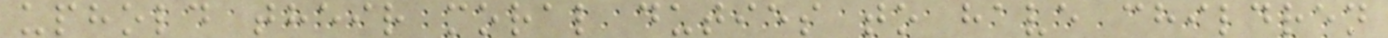uphold their moral duties to have children
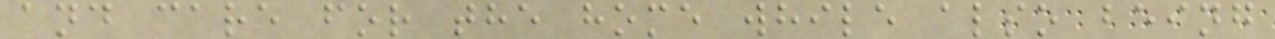and care for the home while also being
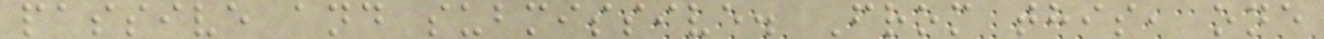passive and submissive. From this, one
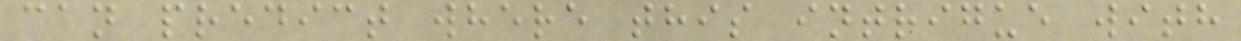can predict where this intrigue with
